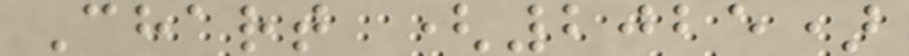Chart (2025)
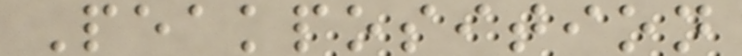Peakposition
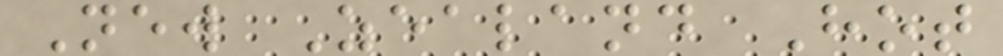New Zealand Hot
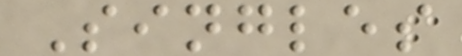Singles
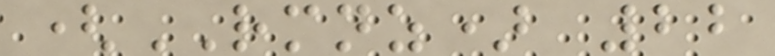(RMNZ) 22
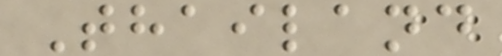Thailand
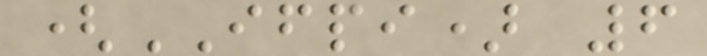(IFPI) 6
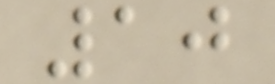10
